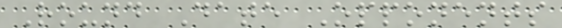Round Date Opponents
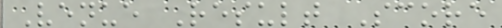Venue Result Score
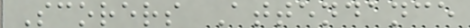Scorers Attendance
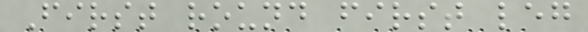First round first leg
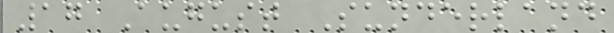17 August Sunderland
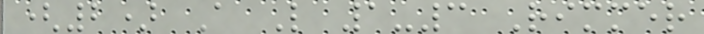(2) A L 1-3 Rimmer
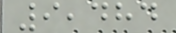9,484
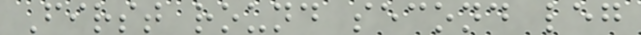First round second leg
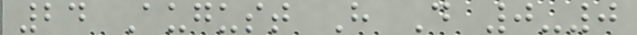24 August H D 0-0
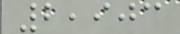2,903
